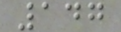147
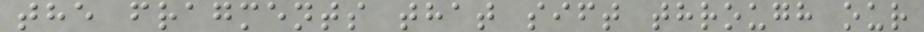the fragments that sift through our
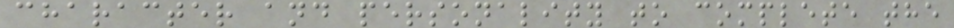character and personality to complete the
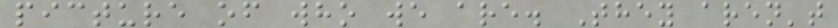picture of who we are. They aren't
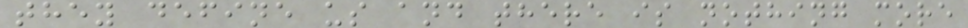they define us and there is nothing more
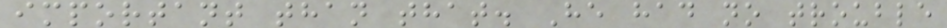important than that. He had no trouble
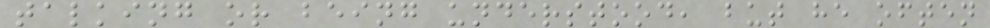talking or being understood, but he often
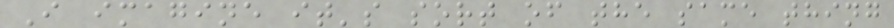I imagine it's sort of the same thing
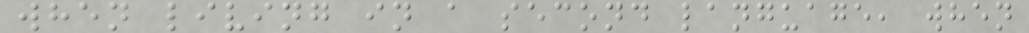when living in a second language, when
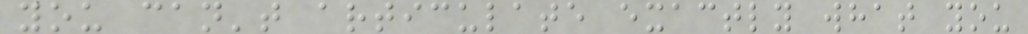you can't articulate exactly what you
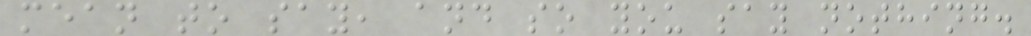mean to say, and so you say nothing.
